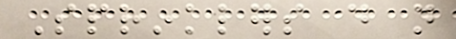Sprinklers do not
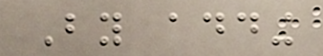By adding
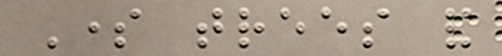Some trees and
